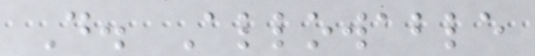D. Allowable
